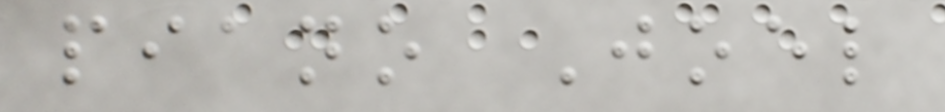piano Joel
